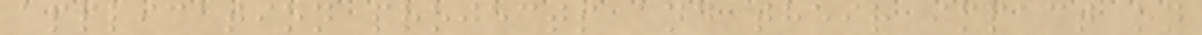application projects and their impact on
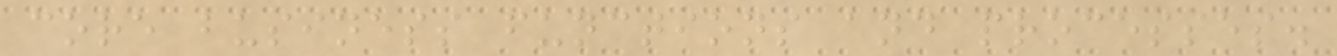core business functions and processes.
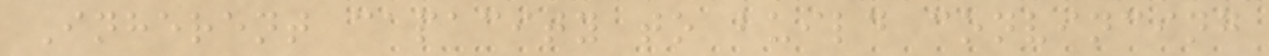Inherent capacity to build convincing
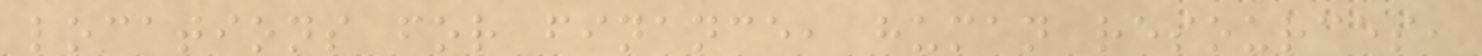locations for finance, human resources,
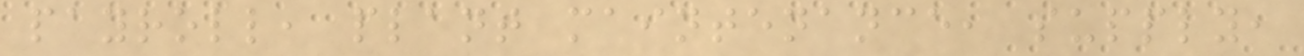payroll, plant maintenance, supply,
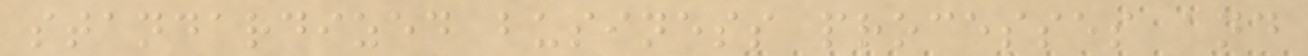standardized business processes and
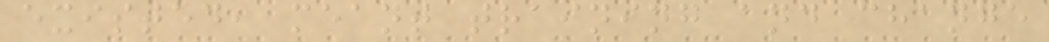existed, meant training and change
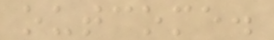outcome.
